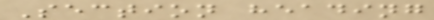Section heading
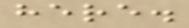here.
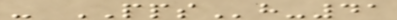- PPSh-41
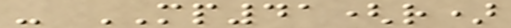- MP41(r)
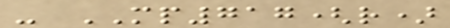- MP717(r)
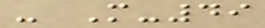- M-49
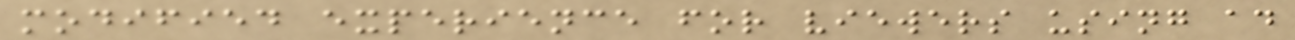modified experience for viewers using ad
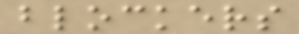blockers
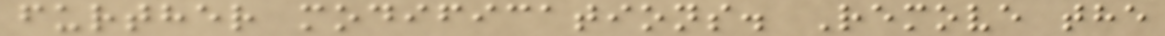further modifications. Remove the
